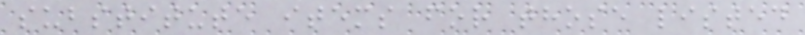substitute items for those listed
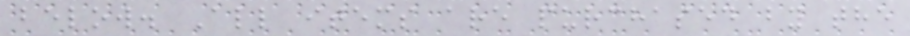below. All items are purchased by the
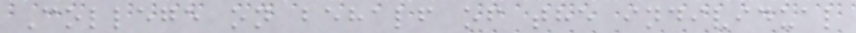College on behalf of the individual
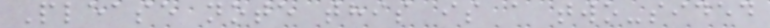Please note this is a two-sided
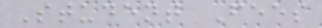Student Fees
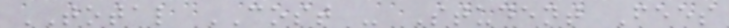TOTAL COST - Student Fees
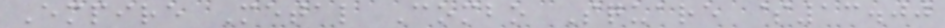Empire Metal Combo Square $13.00
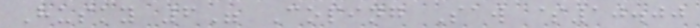Husky 6" Coping Saw $10.00
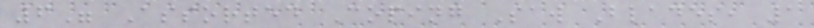6" Assorted Coping Saw Blades, 1
